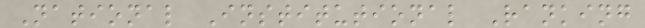National Institutional Ranking
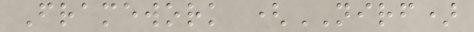Framework (NIRF)
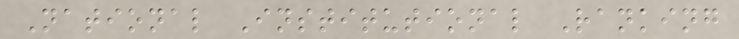National Institutional Ranking
